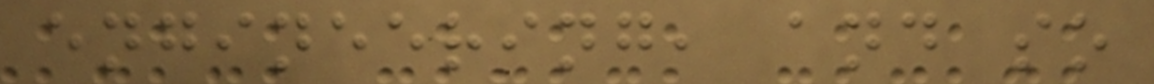engineering, and so
